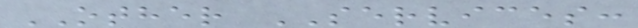OTHER SERVICES:
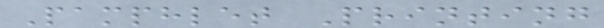Pamphlet Printing
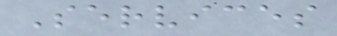Services
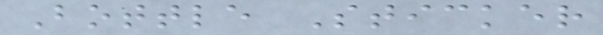Bottle Sticker
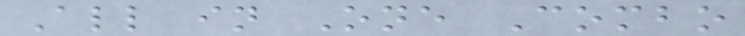All in One Combo
